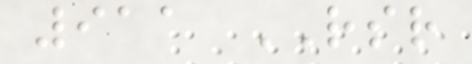911 RSR
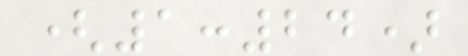(1:24)
